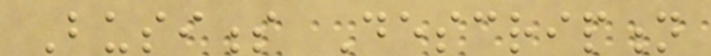Business Description
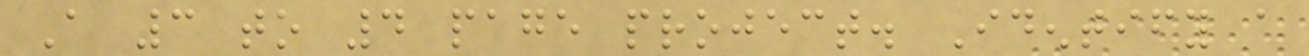A 3 to 4 page project. Identify a
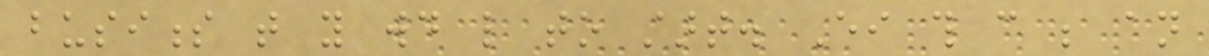business that you would like to start. Either this can be an
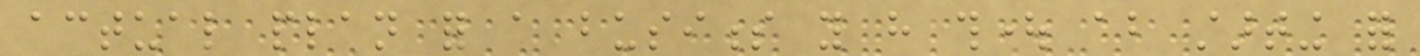actual plan for a business you have thought about starting for
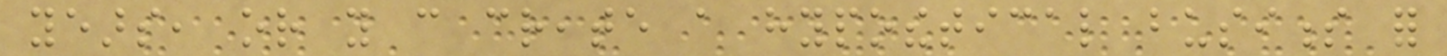years, or you can create a hypothetical business for
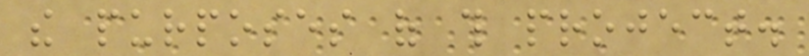the purposes of this project.
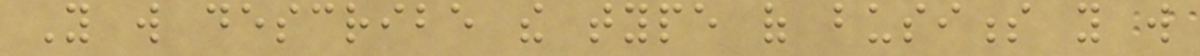You will describe the type of business you will
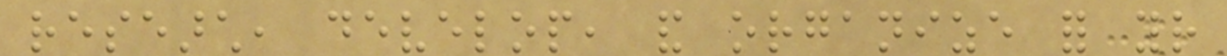research, develop, and organize for your
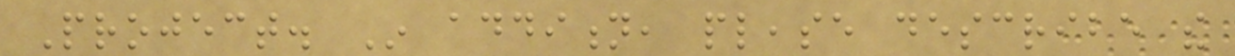Project. In addition, please describe the
